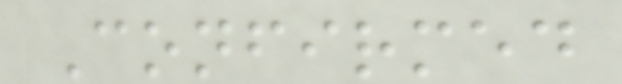Confirmed
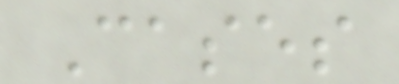Cases
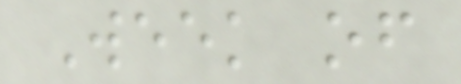Week of
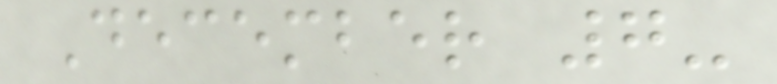December 7-
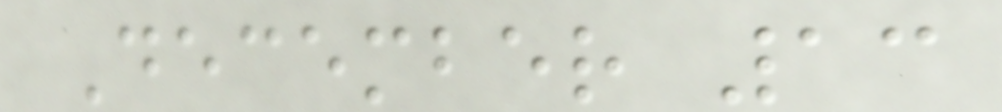December 13
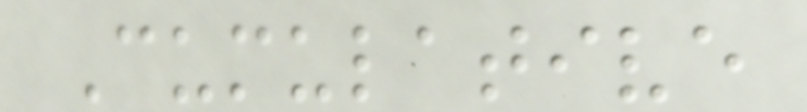Cumulative
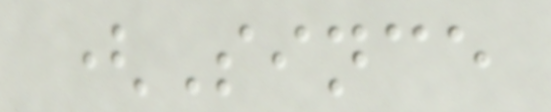(Since
